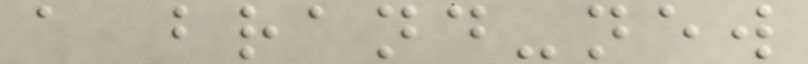a brand-new
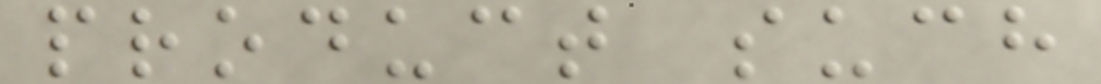product such
